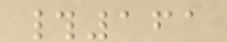#161
